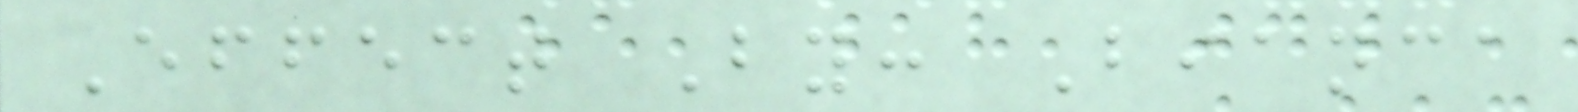Effect By: Bianca
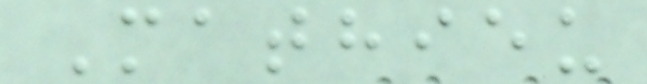Mathieu
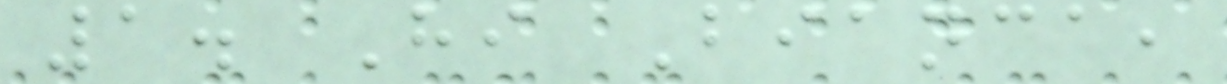1. Hi Bianca,
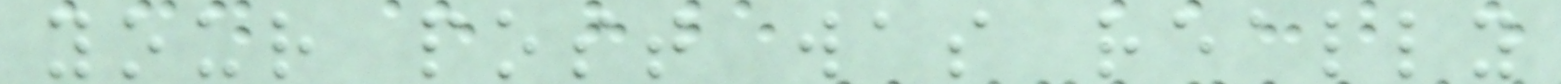your post was really
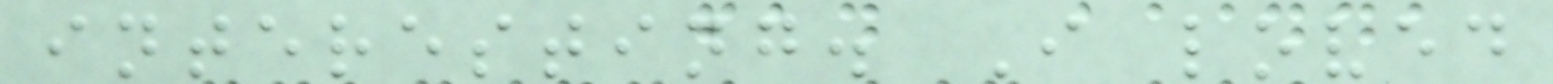interesting. I loved
